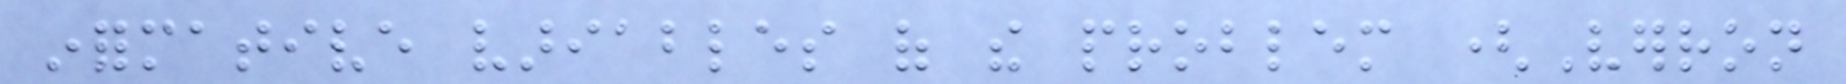informative variables of the problem (Verron
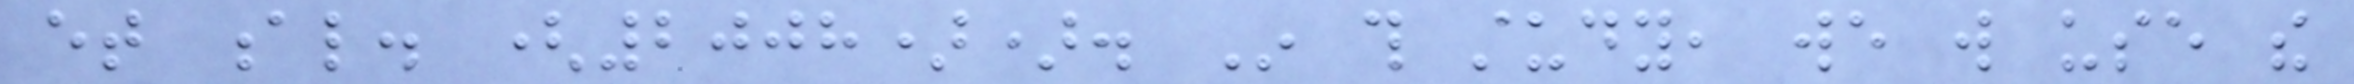et al. (2008)). In this study, we will use the
